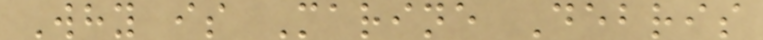Why is Marine Debris
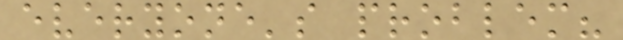everyone's problem?
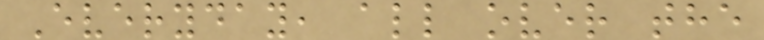Everyday, all over the
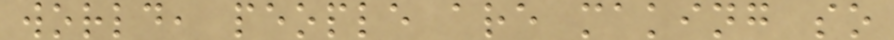world, people are making so
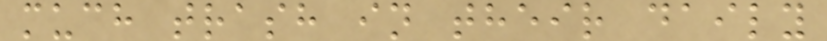much trash in their daily
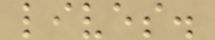lives.
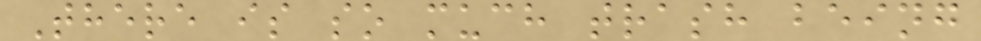There is so much trash being
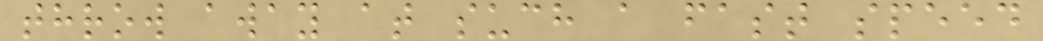throw away at such a fast speed
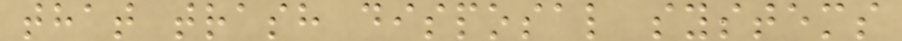that trash disposal systems
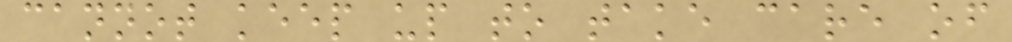cannot keep up to take care of
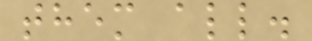them all.
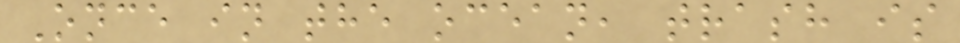Once in the ocean, trash is
